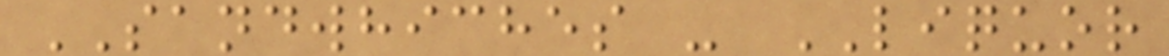SANDWHICHES - LIQUOR
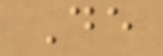De
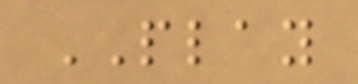PLAY
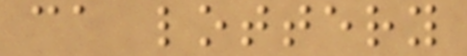ca lottery
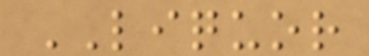LIQUOR
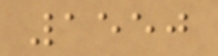1550
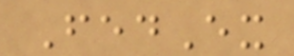FedEx
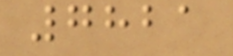7821
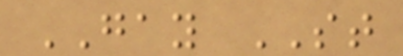GAY ST
